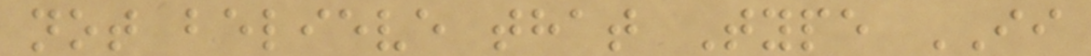not believe that Type II
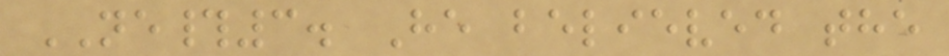NE#3. He believed the
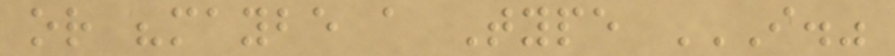or "maybe a Type I."
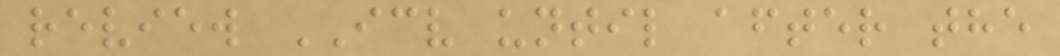review ICV until after the
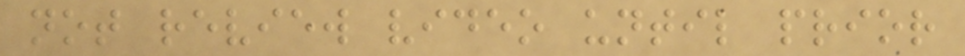not review video until prior
